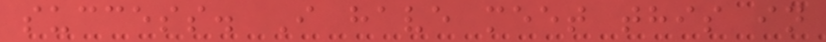success. I have meet this in
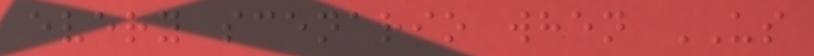every scenario when US
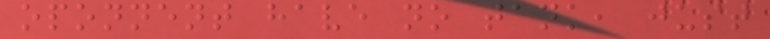oponnent have no tank, just
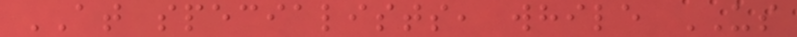AT specialists, while US
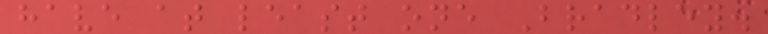have at least one Bradley.
